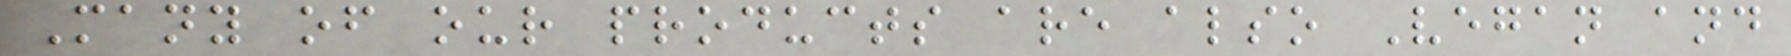Many of our products are also Vegan and
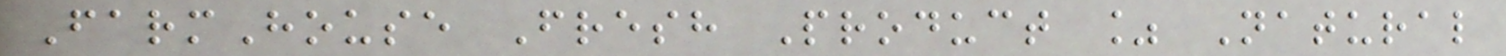FarmHouse Fresh Product % Natural
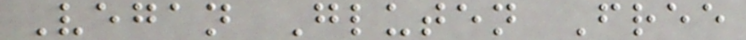Vegan Gluten Free
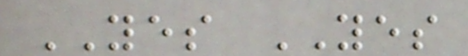YES YES
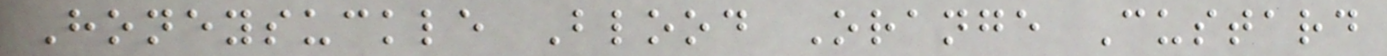Honeysuckle Blood Orange Custard
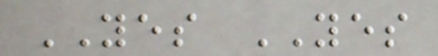YES YES
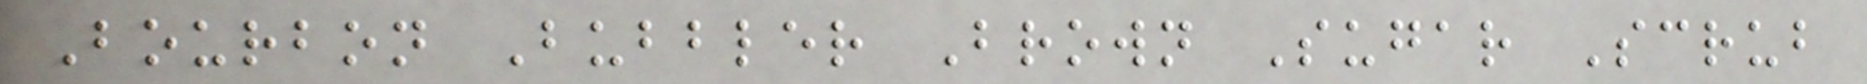Bourbon Bubbler Brown Sugar Scrub
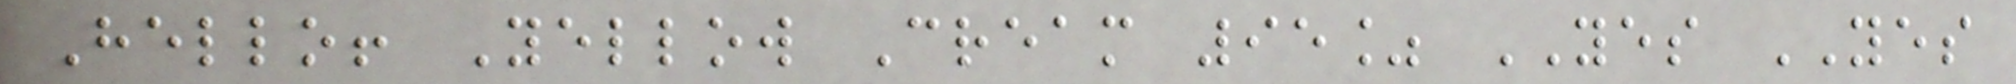Hello! Yellow Cream 95% YES YES
